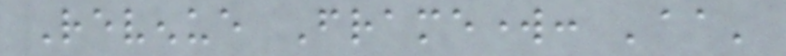Revenue Framework: 'aa'
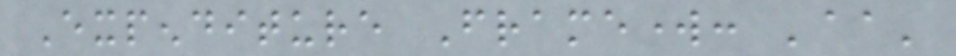Expenditure Framework: 'aa'
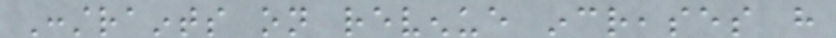Constraints on revenue increases have
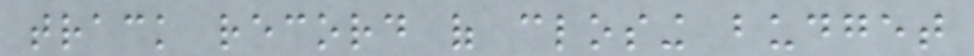track record of closing budget
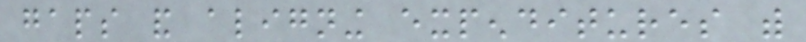gaps and aligning expenditures with
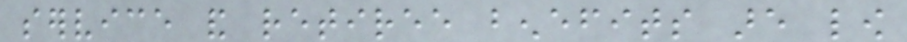service and retiree benefits are low
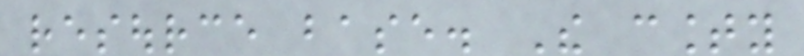resource base. The county
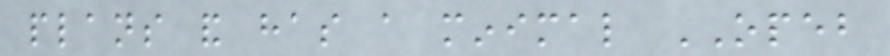plans and has a minimal OPEB
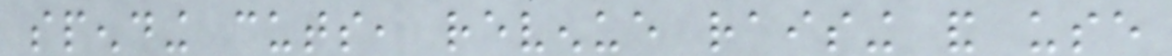spending cuts, revenue raising and use
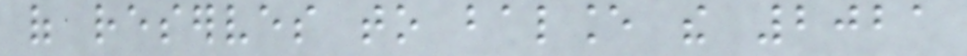of reserves to balance the 2021
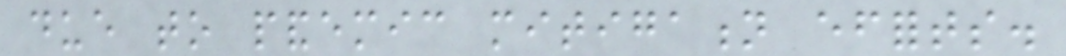due to pandemic mitigation efforts.
